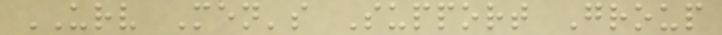URV Men's Support Group
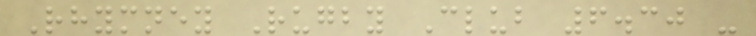Rhymney Rugby Club 6.30 -
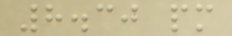8.30 pm
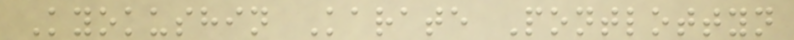Kyokushin Karate Pontlottyn
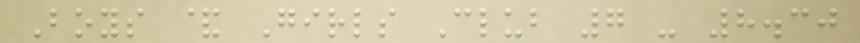Boys & Girls Club 7 - 8.30
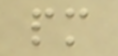pm
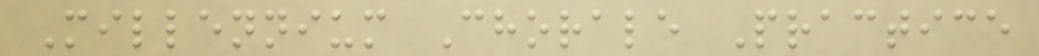Millennium Chorale Practice
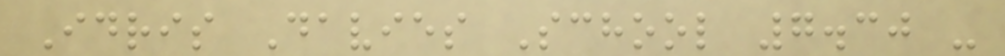Idris Davies School 7.30 -
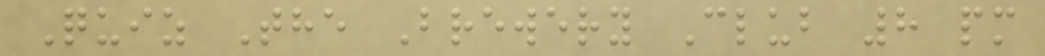Quiz The Brewery Club 8 pm
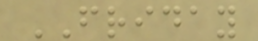FRIDAY
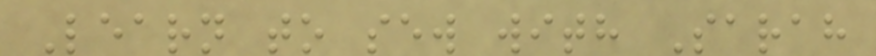Learn to sew with Sarah
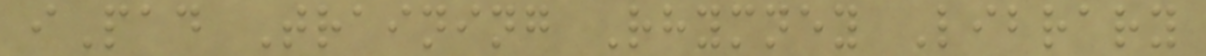iPad Training Rhymney Library
